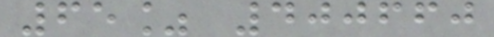65% 400660
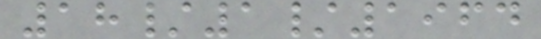18/1/1964
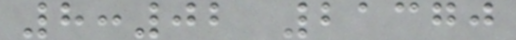8:02 21370
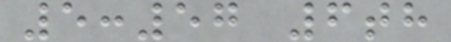5:57 6th
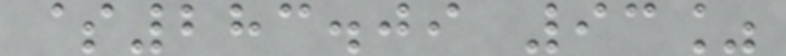$283.09 93%
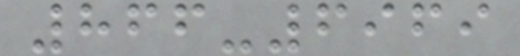866-6969
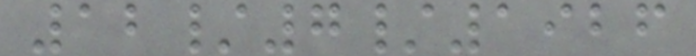12/7/1926
